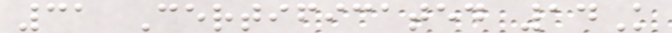31 Certificated 14K
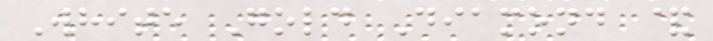White Gold Diamond &
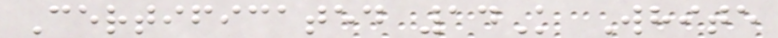Certificated 14K White
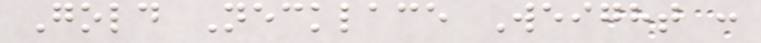Gold Necklace Weight :
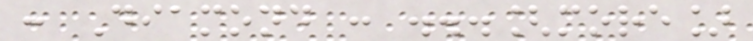: Diamond : ...[more]
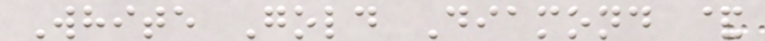White Gold Diamond &
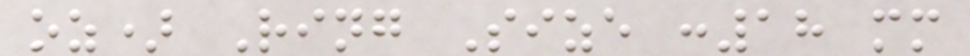oz) Ring Size :18 mm
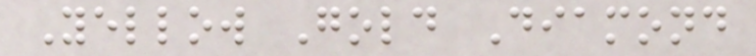Yellow Gold Diamond
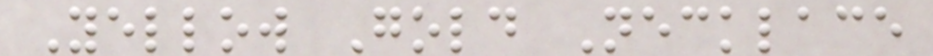Yellow Gold Necklace
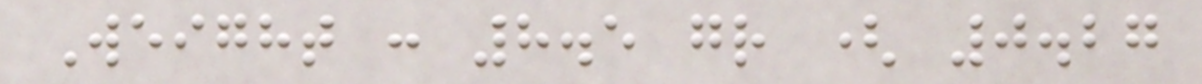Weight : 8.5 gr ( 0.27
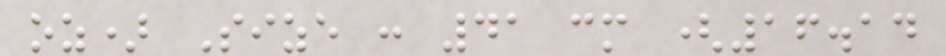oz) Size : 41 cm (16.14
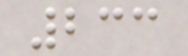233
